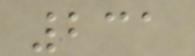231
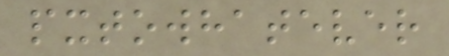pxtowhatever
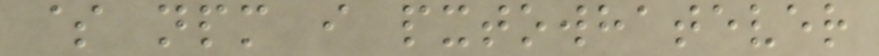$ npm i pxtowhatever
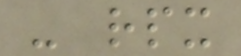- rpx
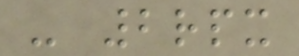- 2rpx
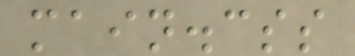main.css
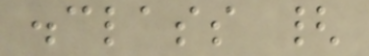.class {
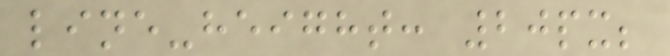line-height: 20px;
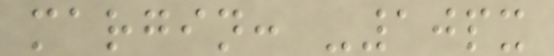margin: -10px
